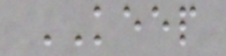KEEP
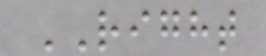RIGHT
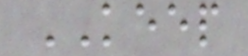KEEP
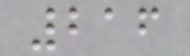216
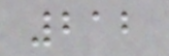212
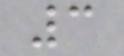3
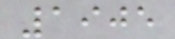1905
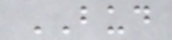BUD
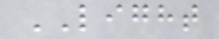LIGHT
